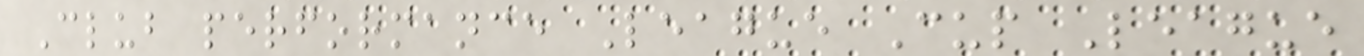Club performance League Cup League
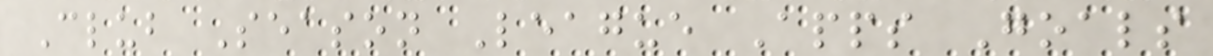Club Season League Apps Goals
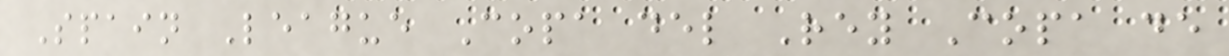Spain League Copa del Rey Copa de
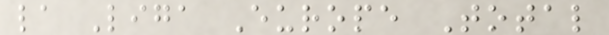la Liga Europe Total
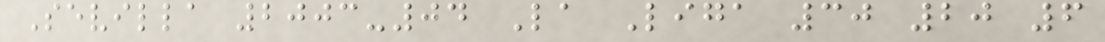Sevilla 2003-04 La Liga 30 20 6
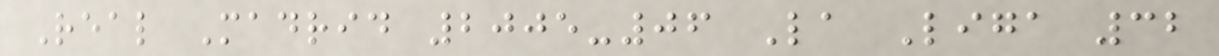Real Madrid 2005-06 La Liga 32
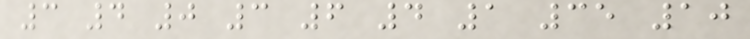3 4 0 3 6 4 1 35 10
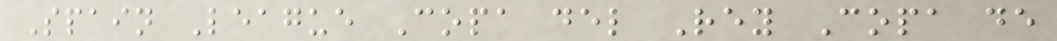Spain League Copa del Rey Copa de
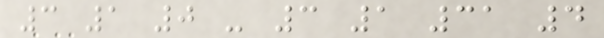3 1 0 - 3 1 31 4
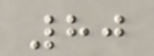80
